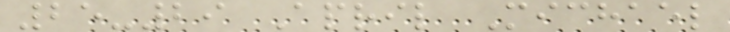25-29 April Michael
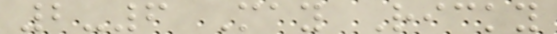2-6 May Ricky
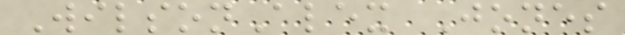WilsonAlex Jones
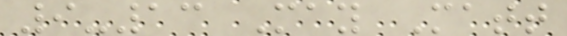9-13 May Matt
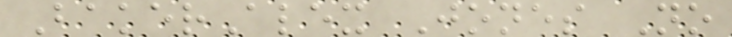BakerAlex Jones No
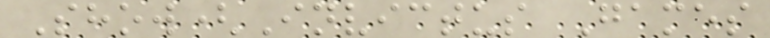Show(Invictus Games
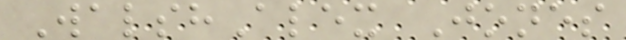WalshAlex Jones
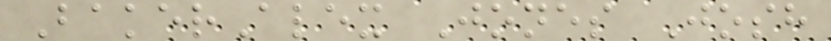BakerAlex Jones Josh
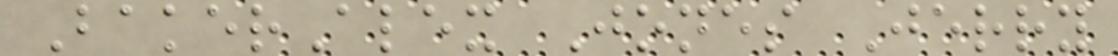BakerAlex Jones Jerry
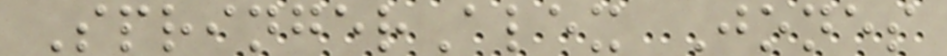SpringerAlex Jones
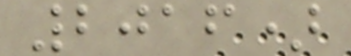2016)
